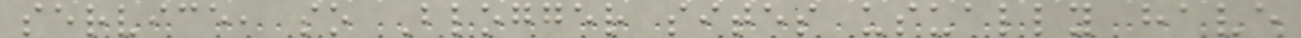service, so Blogger sites usually have
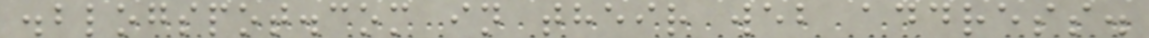.blogspot.com in their web address.
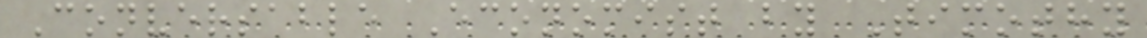Conversable Economist by Timothy
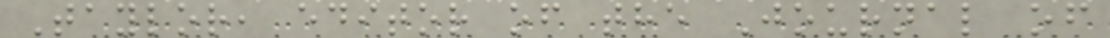Taylor, editor of the Journal of
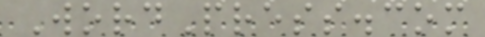WordPress.com
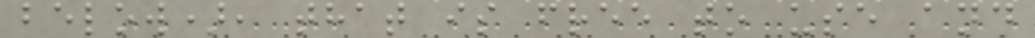below), that is free to use and
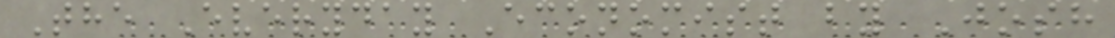The Everyday Economist by Josh
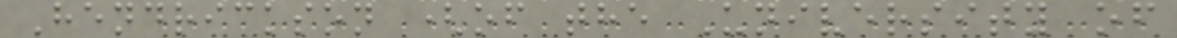Hendrickson (of the University of
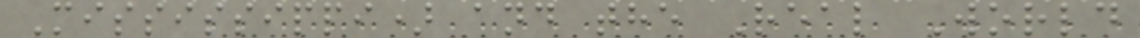Mississippi) and the Real World
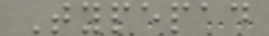Typepad
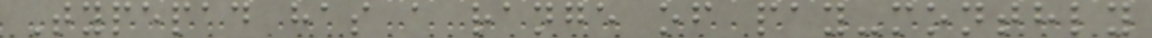Typepad has a range of pay-monthly
